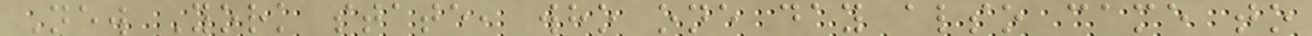New York state, who one day also came to
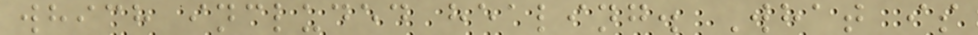which included healing. What is
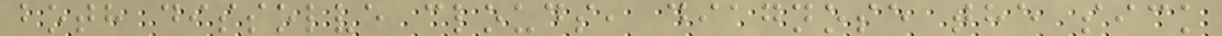both dissolve clouds, diagnose the sick
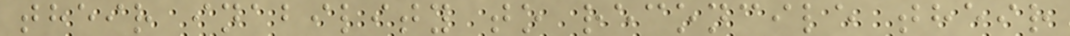their inability to reconcile their
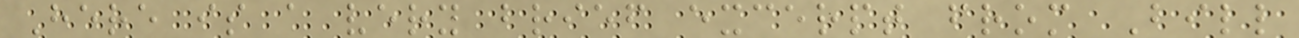Here is a very brief excerpt from Bill
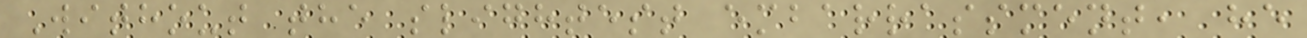Without the slightest embarrassment, he
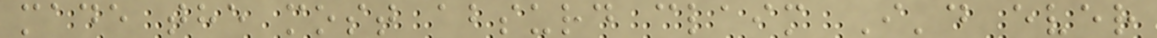made the most absurd claim I'd ever
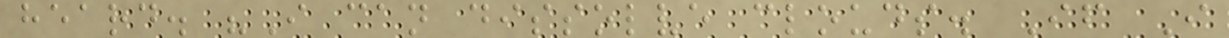heard. "I can dissolve clouds. If I
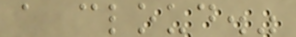a cloud."
